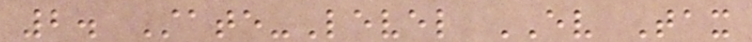2. State-Level EV Tax
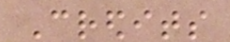Credits
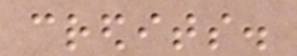credits.
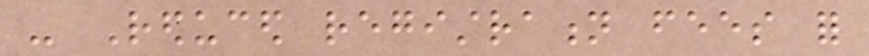- Reduced registration fees for
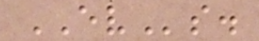EVs.
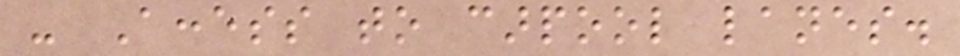- Access to carpool lanes.
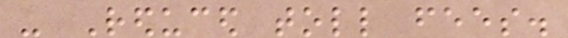- Reduced toll fees.
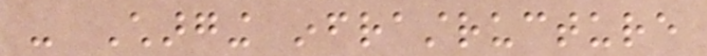- Charging infrastructure
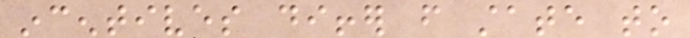incentives differ from state to
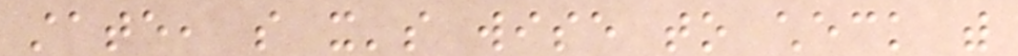state, so it's wise to check with
